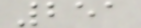251
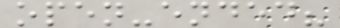open-ended?
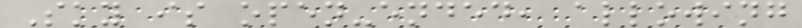Sky is open-ended, allowing
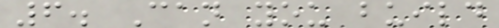6. Can you build
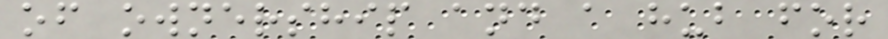of ownership and a hub for
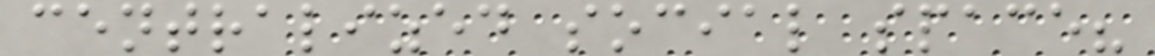centralized social space?
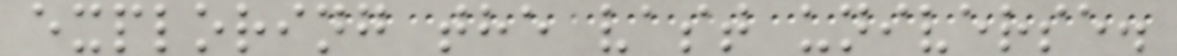exploring the vast universe.
